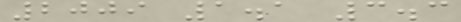2009 1.1 3.3
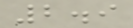2.9
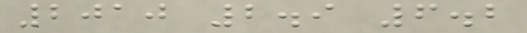2010 2.9 6.2
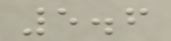5.6
